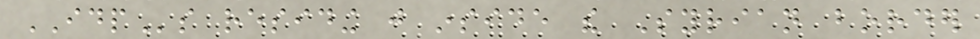IDPs residing just inside the Syrian border
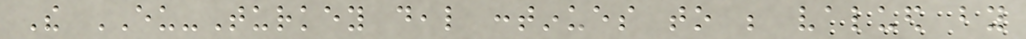The EU-Turkey deal continues to be valued by
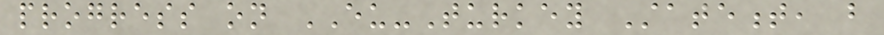progress on EU-Turkey Statement, but
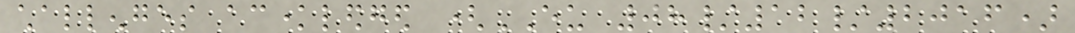challenges acknowledged (EU 08/12/2016)
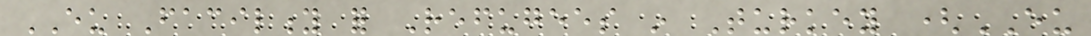EU Facility for Refugees in Turkey (EU
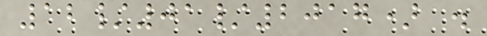12/01/2017) .
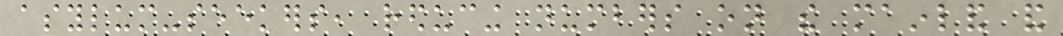asylum-seekers, reducing numbers on the mainland and
